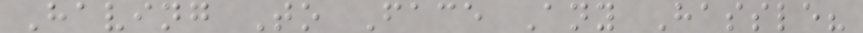Having To Face Any Hassle?
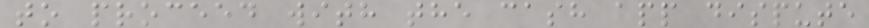to proceed with the cash app dispute
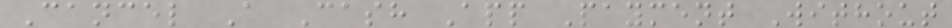Cancel A Cash App Payment Without
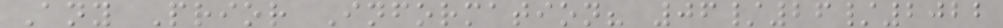Any Prior Information? 06/26/2022
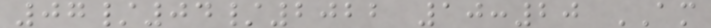07/04/2022 10:20 AM
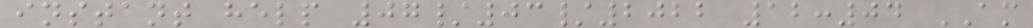instant help 07/03/2022 12:04 AM
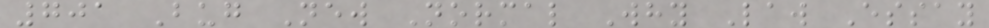701 Bug New Normal Why Law Essay
